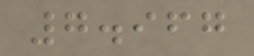7.967
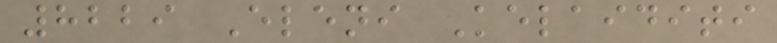8229 Eleni Kelaiditi
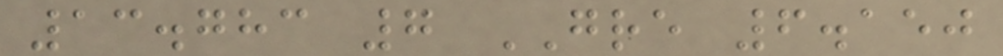13.783 7 GRE 6.150
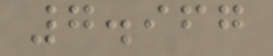7.967
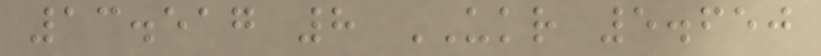13.517 8 UKR 5.650
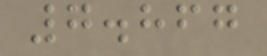7.867
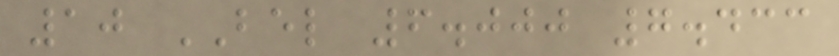10 BEL 6.000 7.433
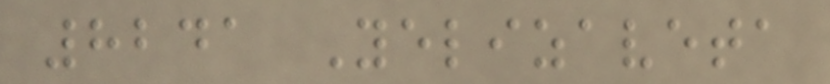8241 Yelizaveta
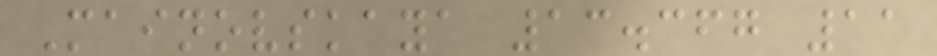Mainovskaya 13.367 11
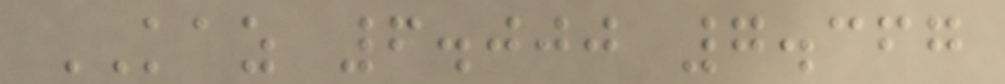KAZ 6.000 7.367
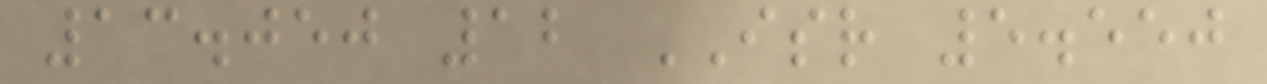13.050 12 ISR 5.550
